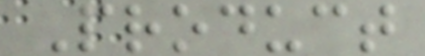Product
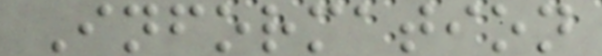Information
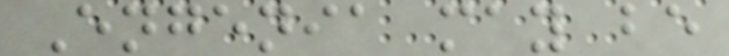Engenia may be
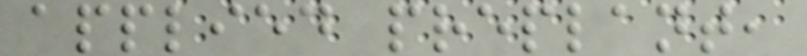applied preplant,
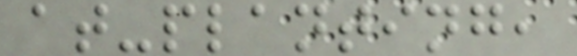at-planting,
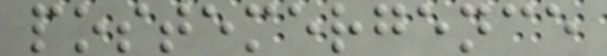postemergence
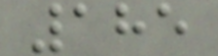185
